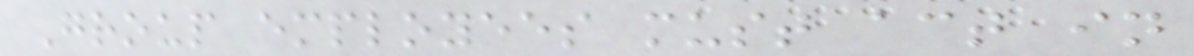Group employees must act in
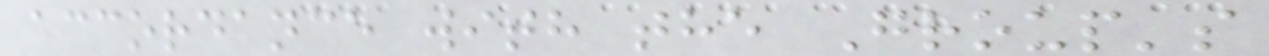accordance with the Group's
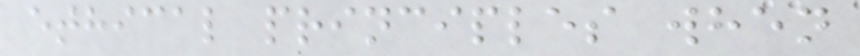ethical principles when
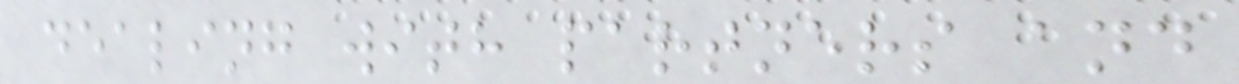dealing with partners and
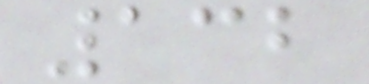132
